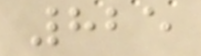825
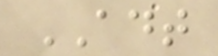ADT
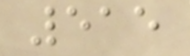515
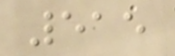515
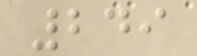249
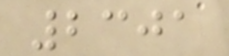2301
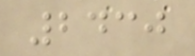2430
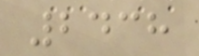2438
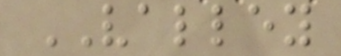VALLEY
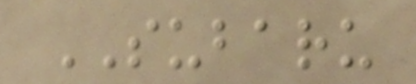SUBARU
